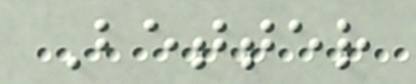Better
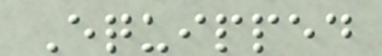Equipped
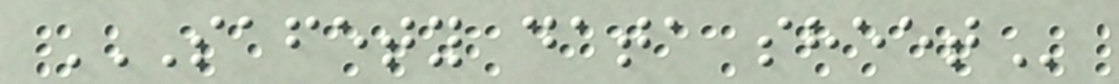SAFETY DATA SHEET
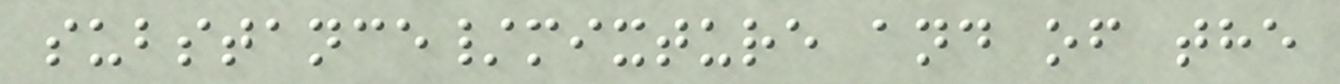substance/mixture and of the
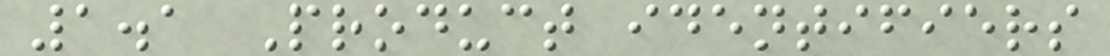1.1 Product identifiers
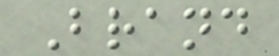Brand
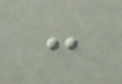:
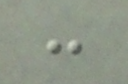:
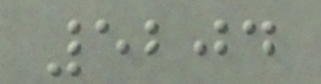5204
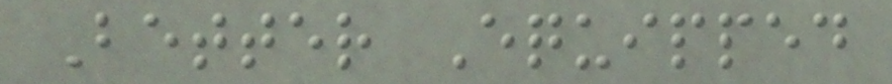Better Equipped
